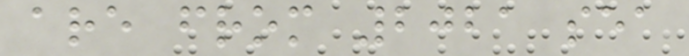are from 2021 sea
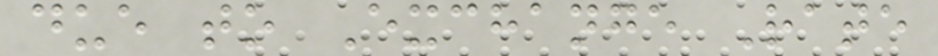due to Exchange Rate
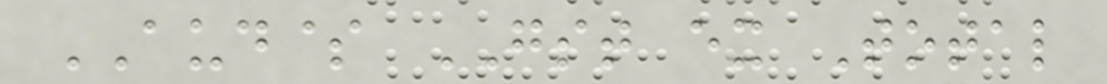AUD$ GST ex Total
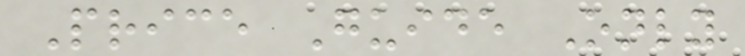Price Guide Only
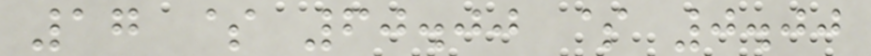17 $ 60.00 $ 0.00
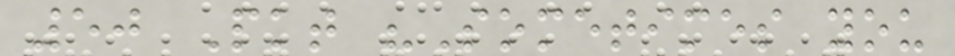50 Pkt "Sometimes you
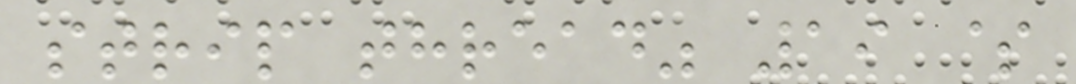strip thread" 19 $
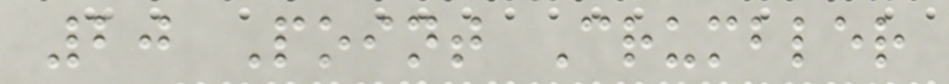20 Point Crumbler
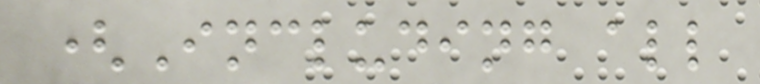(Including all
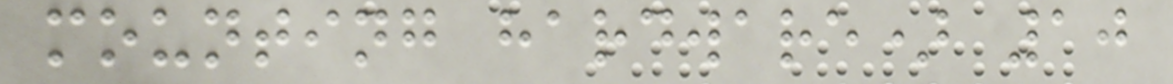mounting hardware) 10
